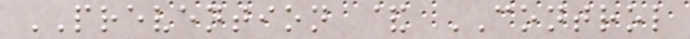PREVENTION & CONTROL
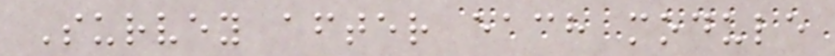Survey after each module
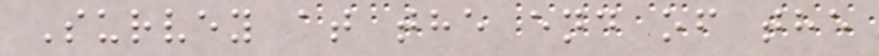Survey at the end of the
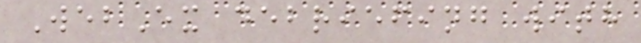WebEx debriefing with
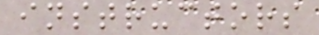instructors
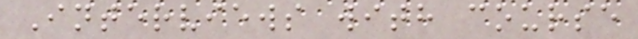Interviews with course
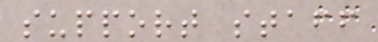support staff
